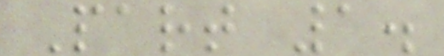Part 1.
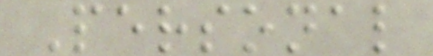Personal
